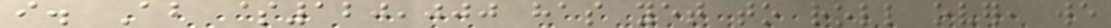i. About $120,000 has yet to roll over, we
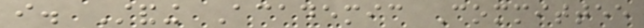i. Standing Academic Committee
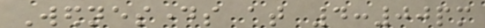Wednesdays at 4:00pm
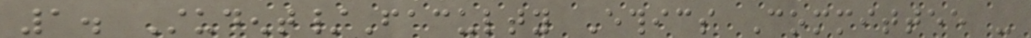1. Student/Faculty Ethics Committee -
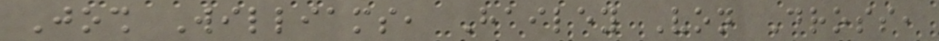Josh Williams, Hailey Von Dross,
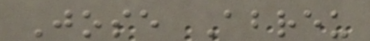Jose Abreu
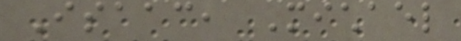Isaac, Michael
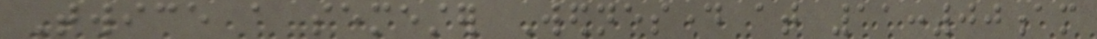Twice a semester Wednesday at 11:00am
